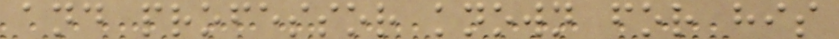and professor known for his
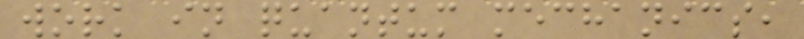work in quantum mechanics,
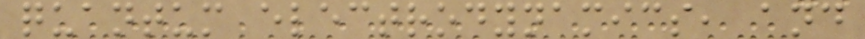quantum electrodynamics, and
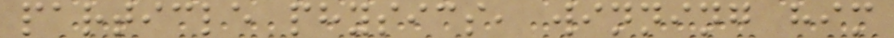particle physics, winning him
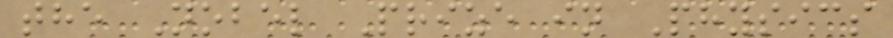the Nobel Prize in Physics
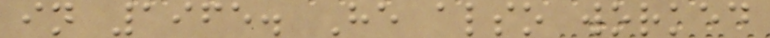in 1965. He also worked
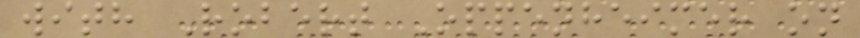with Robert Oppenheimer on
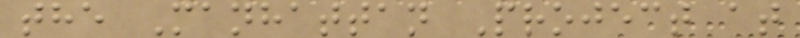the Manhattan Project at
